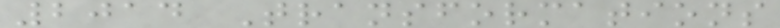2014 Transformations
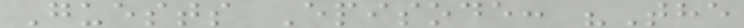Guests Episode: "The
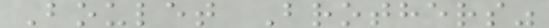Boulet Brothers"
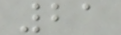21
